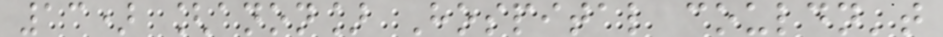13) [anon] Hospital couldn't
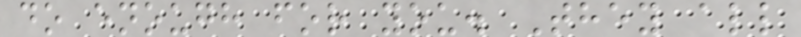do enough for you. They all
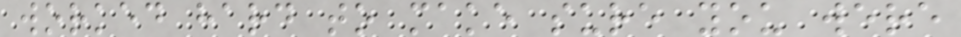worked hard to make sure you were
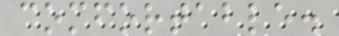comfortable.
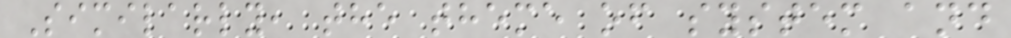Similarly, the theme of system and
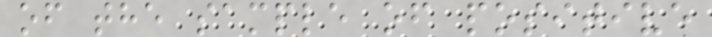of the sample of positive
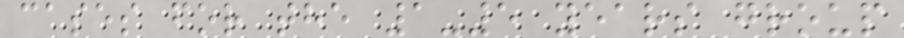cases for the 1-5 years group
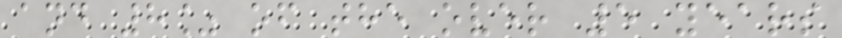and 8% of the over 5 years
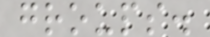groups.
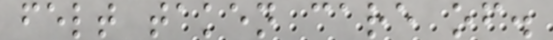felt taken care of.
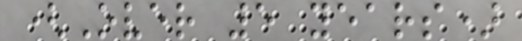(Over 5 years)
